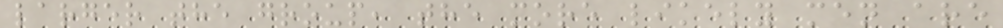larger the group, the more likely men are
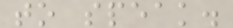to speak.
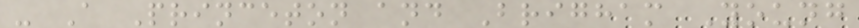- A Princeton and Brigham Young
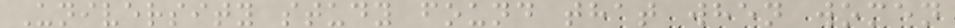University study found that when women
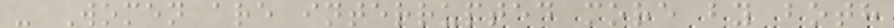- Women are interrupted more by both
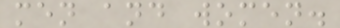men and women.
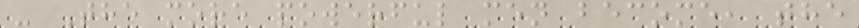- The more powerful men become, the
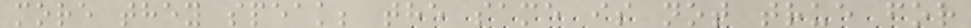more they speak; the same is not true for
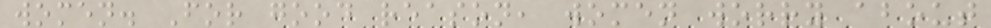women. For good reason, women worry about
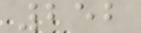252
